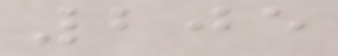205
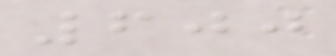600
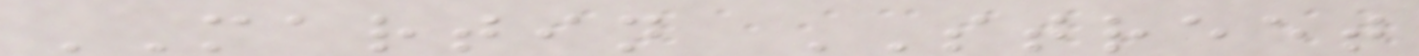MARTIN STREET
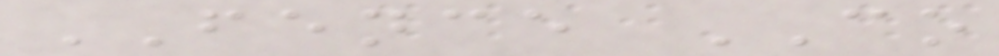FENCE CO
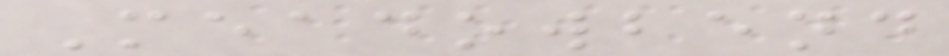Meadowbend
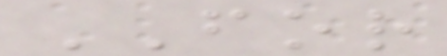FOR
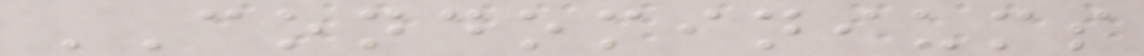CONDOMINIUMS
